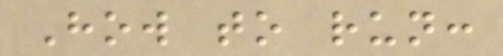How to run:
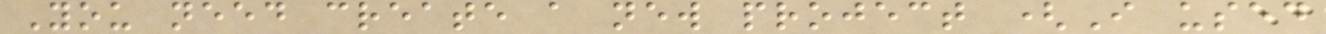You need create a new project (I used
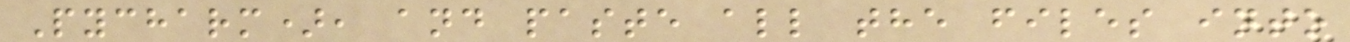Pycharm), and paste all the files into
